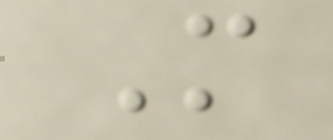M
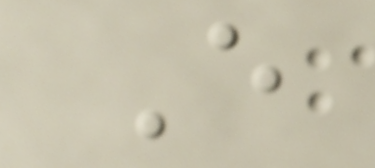E
